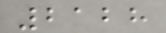2128
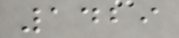1429
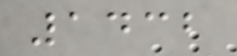1432
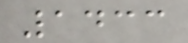1433
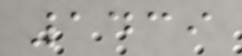1439
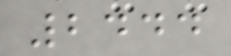2444
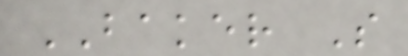BAKER S
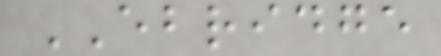EBRIDGE
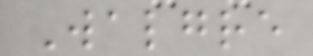Walgre
